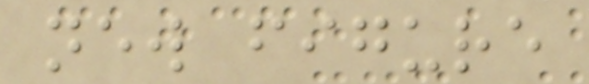new figure
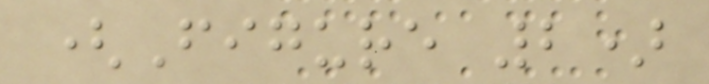(Figure 2)
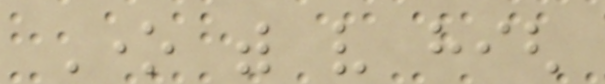One with very high
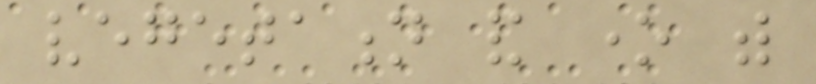vegetation and one with
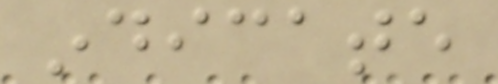indicate
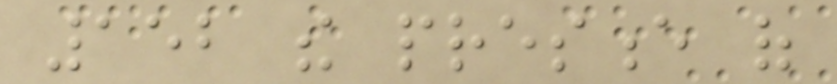152 the presence of
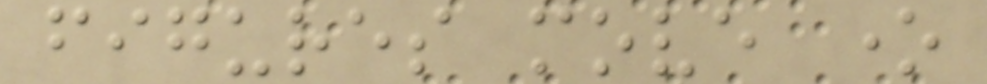figures move one
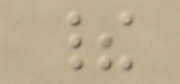their
